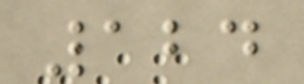124
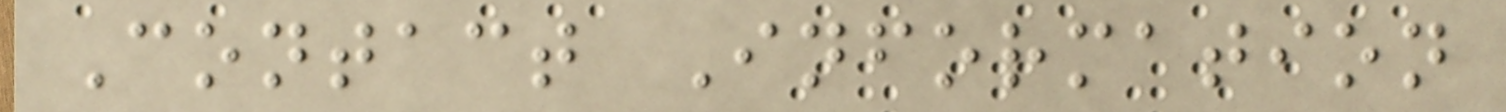Contact Information
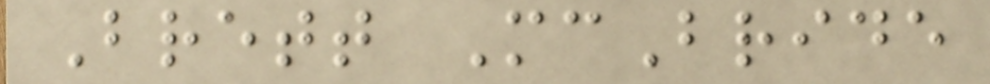Brett McBride
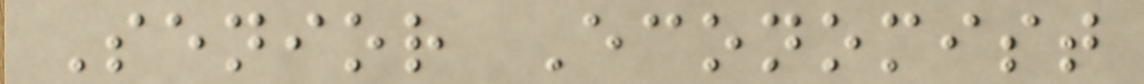Senior Economist
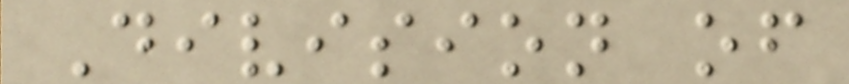Division of
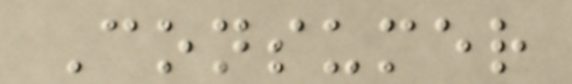Consumer
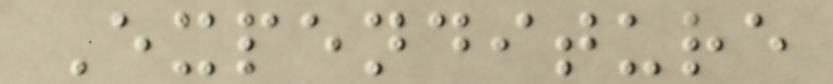Expenditure
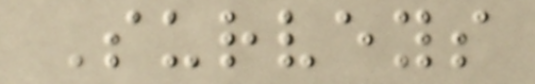Surveys
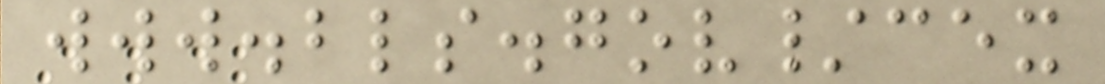www.bls.gov/cex
